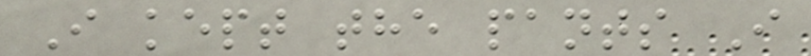I kept the pants I
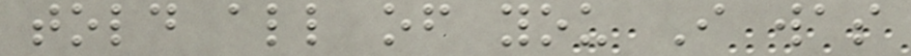told all of you I was
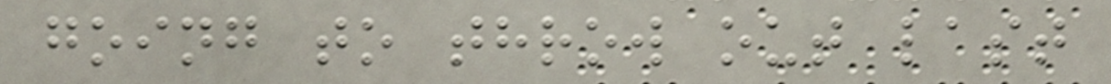going to throw out last
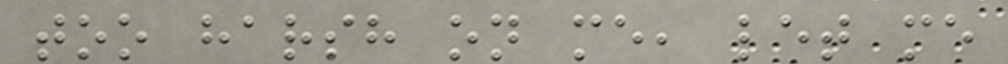too harsh on me, let me
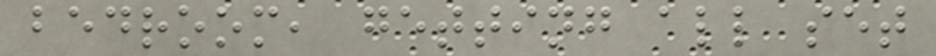bedroom, getting all set
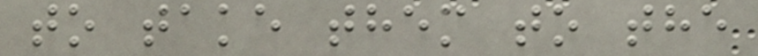to take them to the
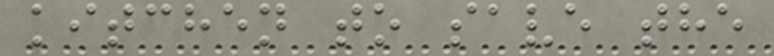kitchen to save the
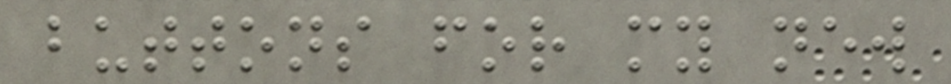buttons for my new
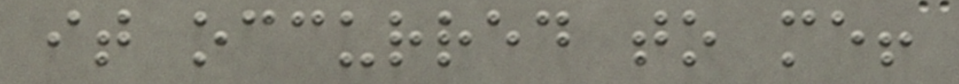it occurred to me!
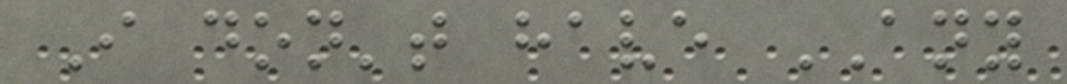I don't have ANY
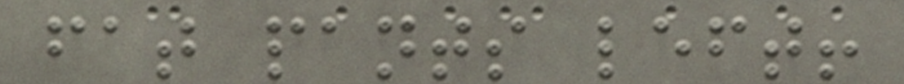fat pants left!
